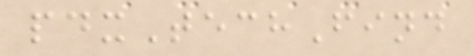pdxTechFind
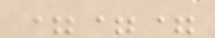===
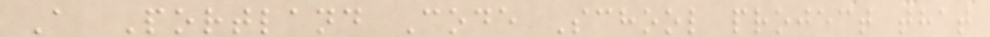A Portland Code School project that
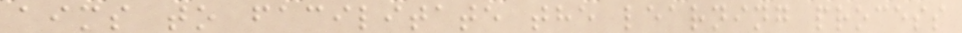aims to facilitate the learning process
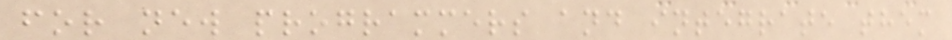for new programmers and integrate them
